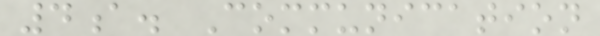4a. Communication
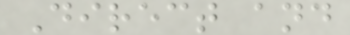Direct and
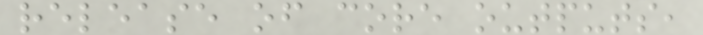release of core outputs,
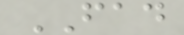FAD
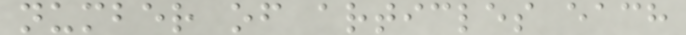number of articles each
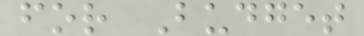for Budget
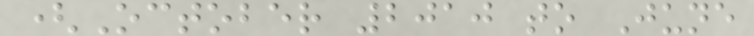(October 2010 to June
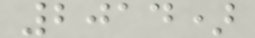2014)
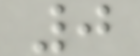0
